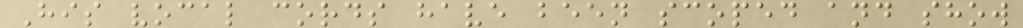His vocal cords have been scoped and show
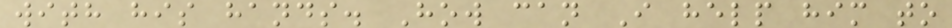with his hands. How can I help him to
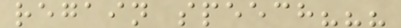regain speech???
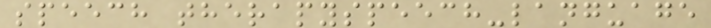speech therapyspeech-language
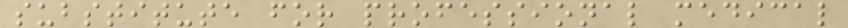substitute for professional medical
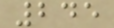245
